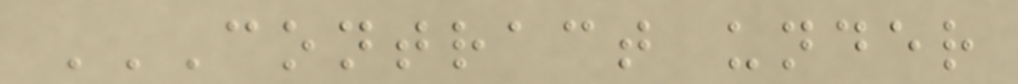CONTRACT UNDER
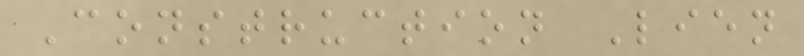Construction Lien
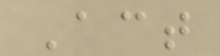Act
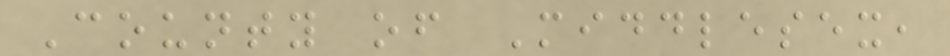County of Middlesex,
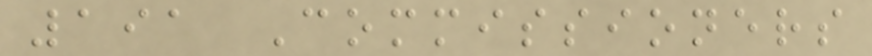191 Commissioners
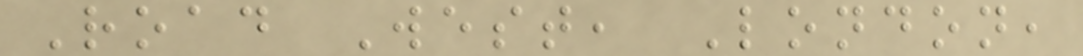Road West, London,
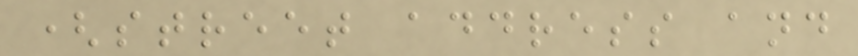(street address and
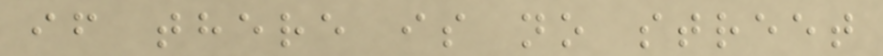if there is no street
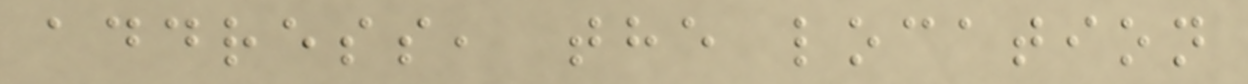address, the location
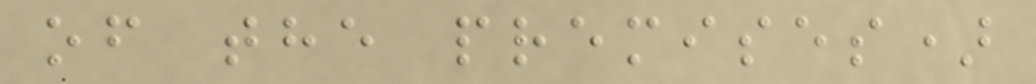of the premises)
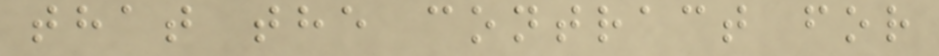that the contract for
